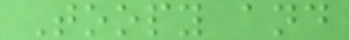Toopy and
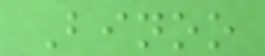Binoo
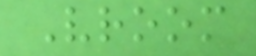Vroom
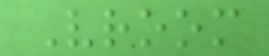Vroom
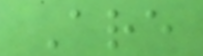Are
